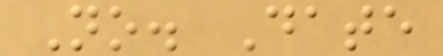No. Date
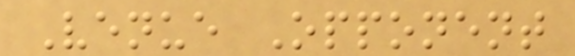Venue Opponent
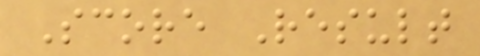Score Result
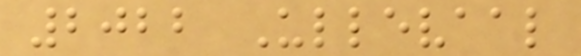2022 Ullevaal
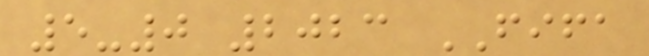5-0 2023 FIFA
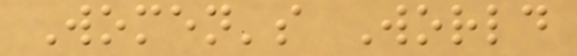Women's World
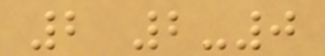2 2-0
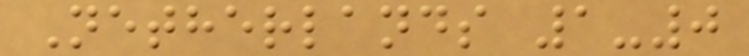Netherlands 1-0
